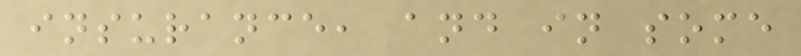insurance, and in some
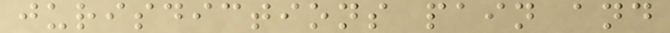jurisdictions pain and
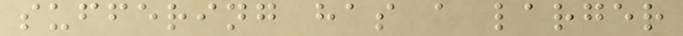suffering has a larger
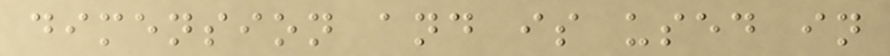dimension and is used in
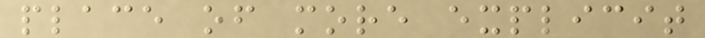place of more explicit
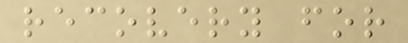recovery for
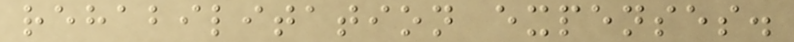rehabilitation expenses.
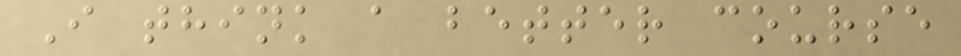I think a better course
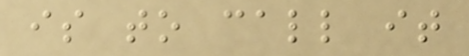is to call it
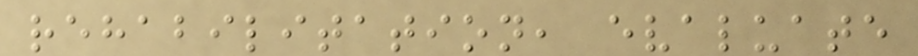rehabilitation, evaluate
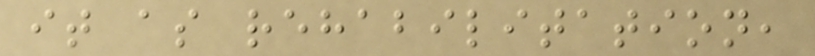it as rehabilitation,
